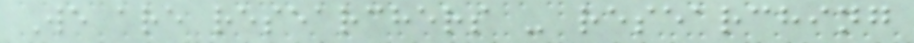We are researchers - researching
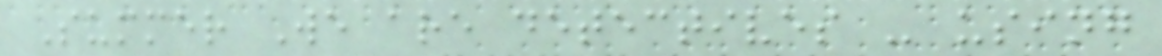Summer We are detectives - using
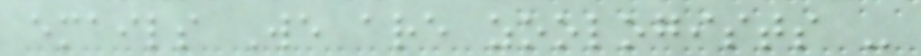emails We are zoologists -
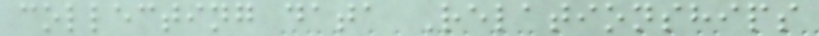collecting data Relationships
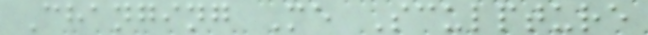Changing Me Sculpture
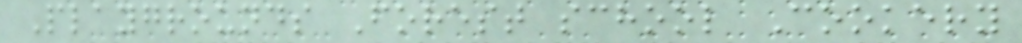Playgrounds Forest school Cookery
